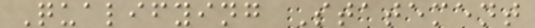Qualifying Statement
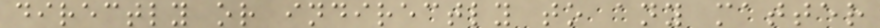directly or indirectly to any matter
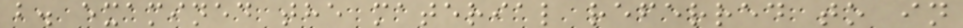b. examined the material referred to in
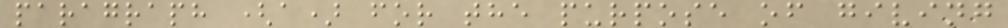paragraph (a) for the purpose of giving
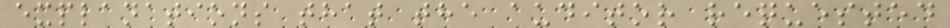explanations that the auditor requested
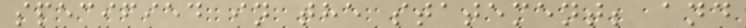specified in the statement; and
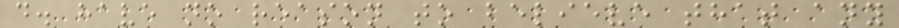d. have no reason to believe that any
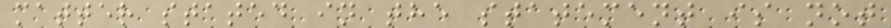matter stated in the statement is not
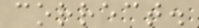correct.
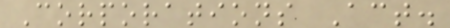Corporations Act.
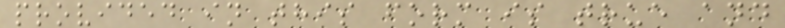provided in this form is true and
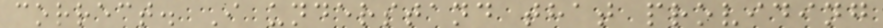correct. I understand that providing
